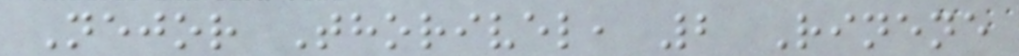Nejor Thorivel, 2 Rinene
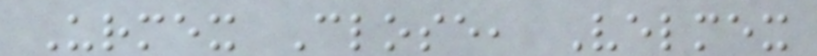Urmex Close, Velmex
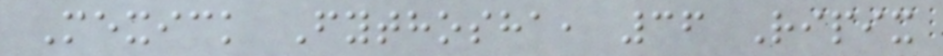Mexick Fythosha, 36 Ripix
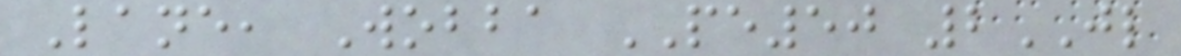Lane, Wobba PE50 2JL
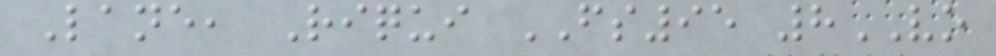Lane, Riqui FS95 8VO
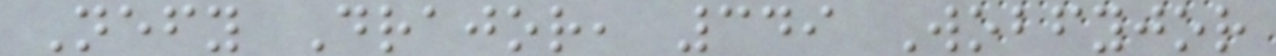Nefy Drajor, 349 Wobfyjor
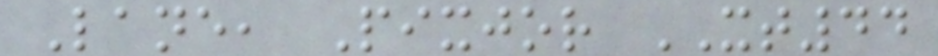Lane, Pixjor XT44
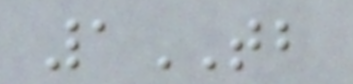1TB
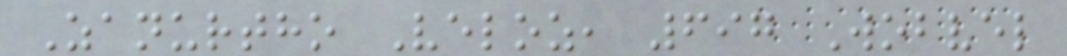Zanurtho Veloz, 697 Wobvel
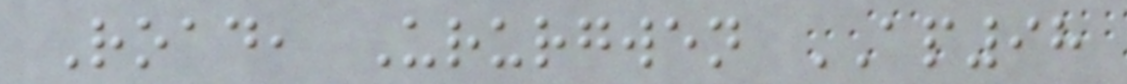Road, Ururgwen AP98
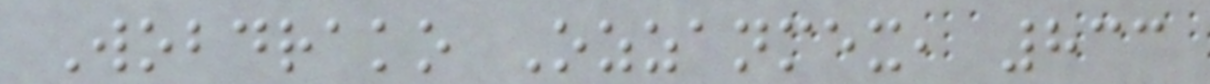Wobdrako Ozzanmex, 833
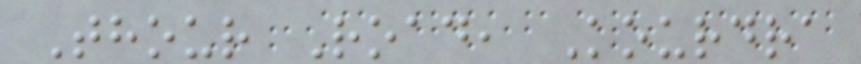Thour Road, Kourdra
